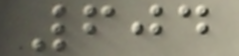604
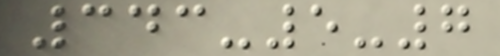343-5-7
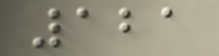121
